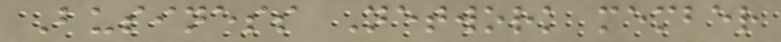Business Network member
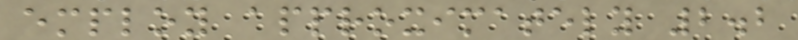employ approximately 2.2
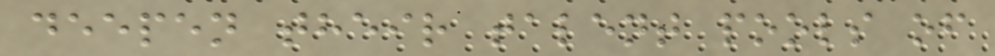deepen their talent pools of
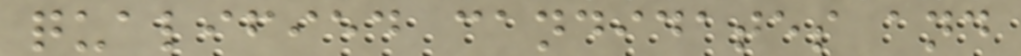qualified candidates and
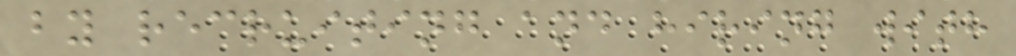by recruiting and hiring with
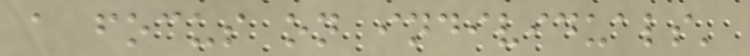a focus on individuals'
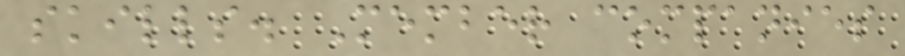skills. Member companies
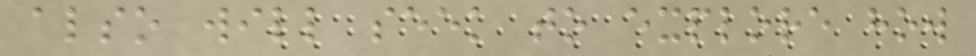also will seek to explore how
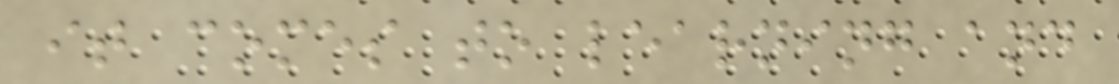it comes to learning and
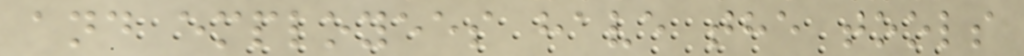and employees have the tools
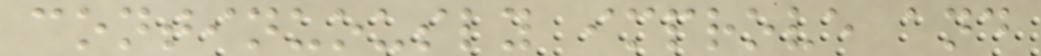continuously improve and
